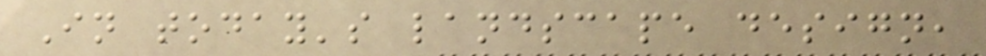In today's landscape design,
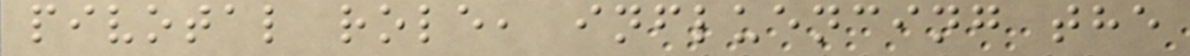pivotal role, influencing the
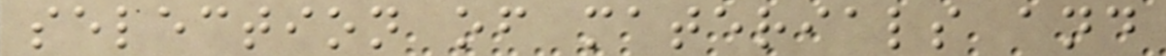selection of materials and
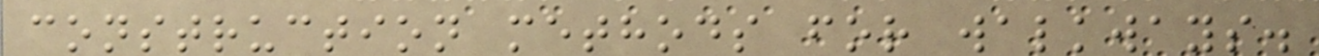construction methods for walkways.
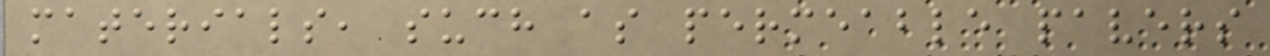materials, such as permeable pavers
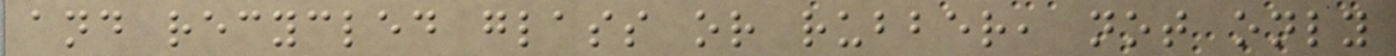and recycled glass or rubber, not only
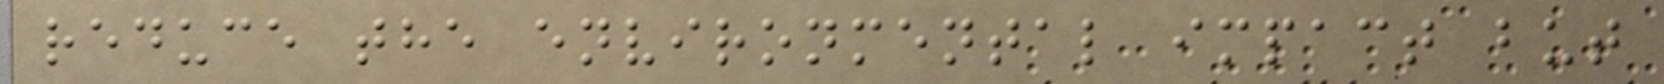reduce the environmental impact but
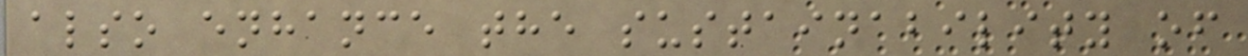also enhance the sustainability of
